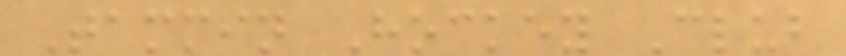Tammin Hockey Club
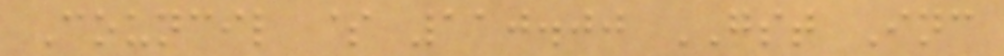Council $ 110.00 GST Inc
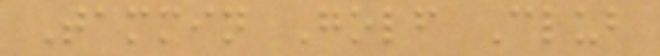Tammin Golf Club
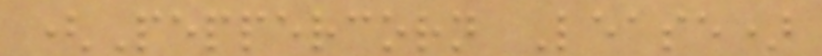(Peppercorn Lease)
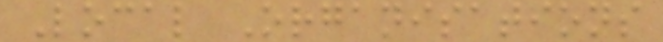Local Organisations
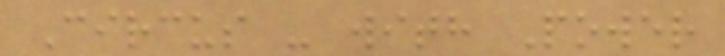Circus - with Power
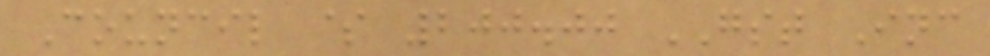Council $ 200.00 GST Inc
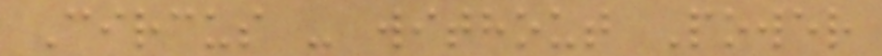Circus - without Power
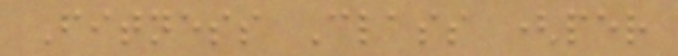Fitness Class (per
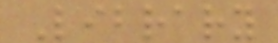Library
